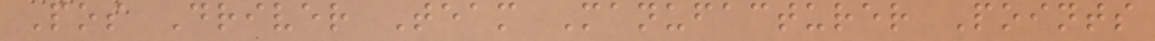Pos Driver Team Manufacturer Points
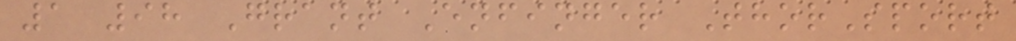1 98 Grant Enfinger ThorSport
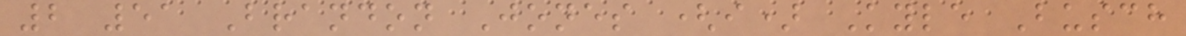2 51 Brandon Jones (i) Kyle Busch
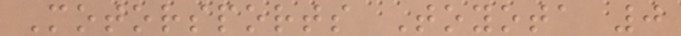Motorsports Toyota 0
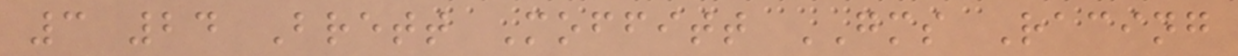3 24 Brett Moffitt GMS Racing
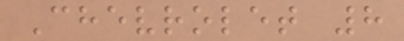Chevrolet 8
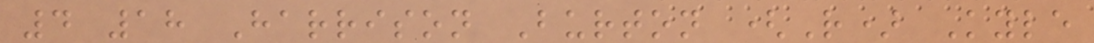4 18 Harrison Burton (R) Kyle
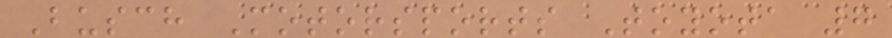Busch Motorsports Toyota 7
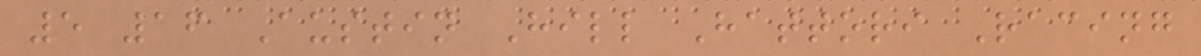5 16 Austin Hill Hattori Racing
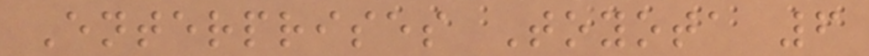Enterprises Toyota 6
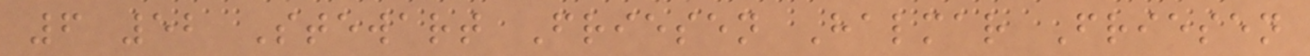6 52 Stewart Friesen Halmar Friesen
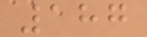187
